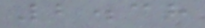2.38
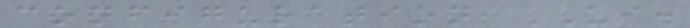configuration UI.
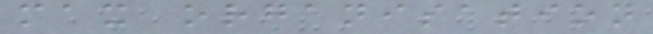max organisation
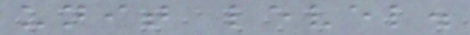unit level.
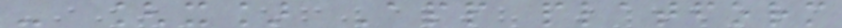- [x] App platform
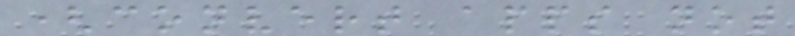(convert apps not
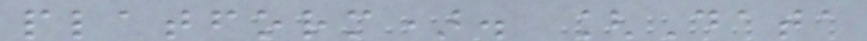platform). [Data
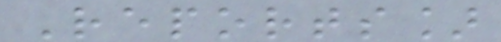Reports]
